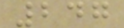247
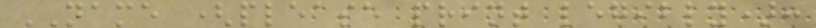NAME (please print legibly):
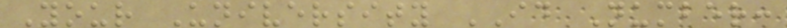Your University ID Number:
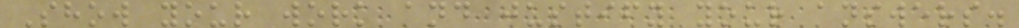Show your work and justify your answers.
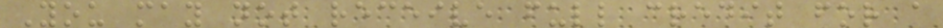You may not receive full credit for a
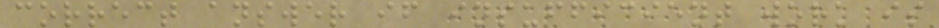correct answer if insufficient work is
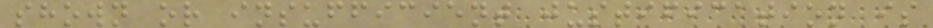shown or insufficient justification is
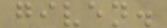given.
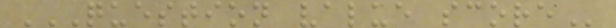QUESTION VALUE SCORE
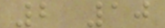2 10
